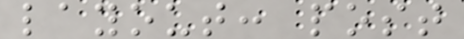layout: post
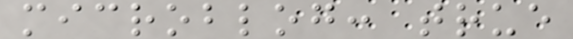microblog: true
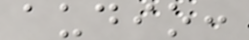audio:
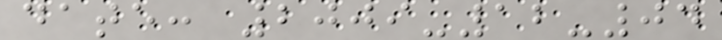date: 2009-12-04
